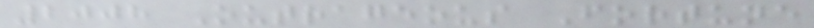2008 Outrageous Fortune
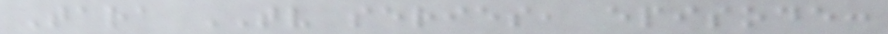Tara TV series, episode:
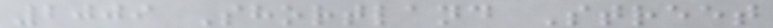2009 Shortland Street
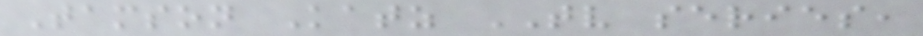Tamson Katz TV series,
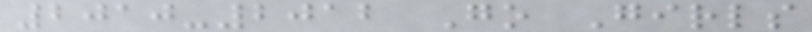2010-2012 Go Girls
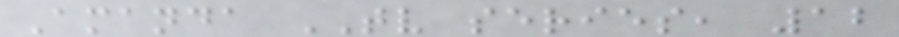Amanda TV series, 12
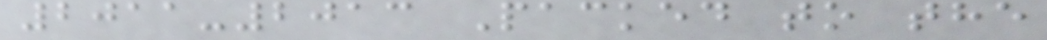2011-2013 Packed to the
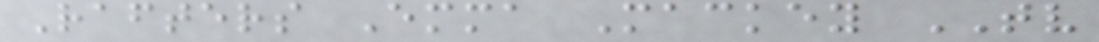Rafters Emma Mackey TV
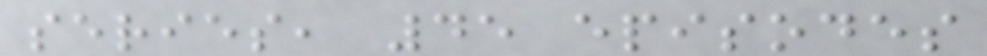series, 45 episodes
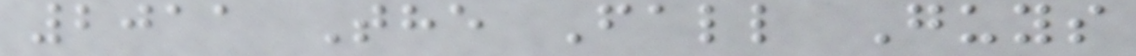2011 The Fall Guys
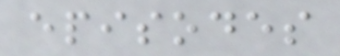episodes
